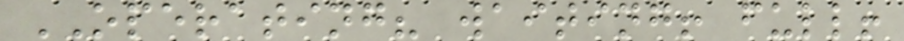OPERATING? waiting! full!
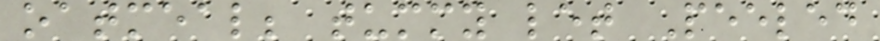oatmeal; tummy let Peeled
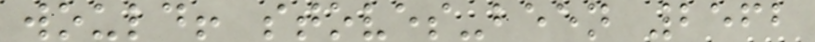would! stoves-been 2562
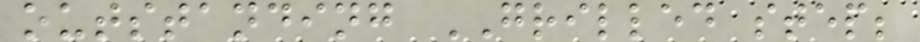outstanding GRILLED step;
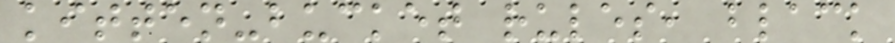kitten-bucket rules, black
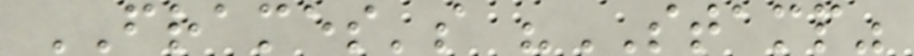FRAMES's "STAMP"
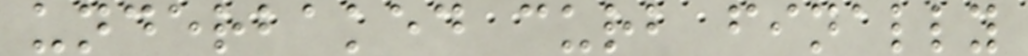underbaked curb finally
